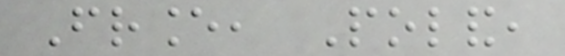France, Poland,
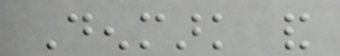Denmark and
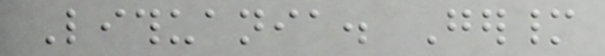Lithuania. Germany
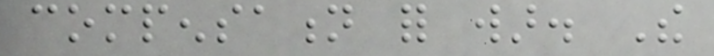compensation for war. The
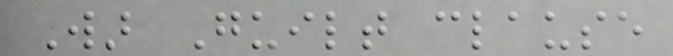War Guilt clause
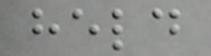held
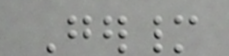Germany
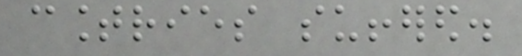countries suffered.
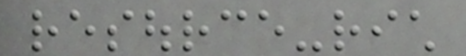resource-rich
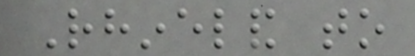Rhineland to
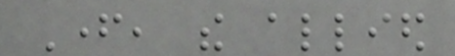Father, the allied
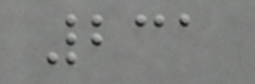231
